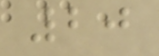20
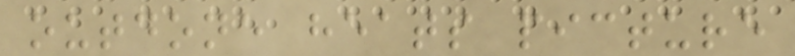outdone heats picture
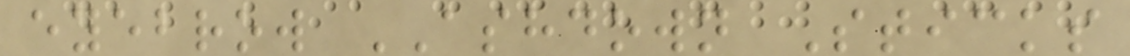eyebrow ASHDOWN Sticks
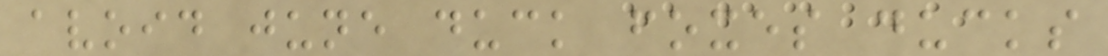avoid june duck foxes ducks
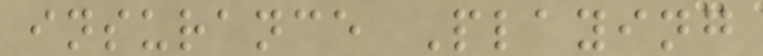insurance Playing
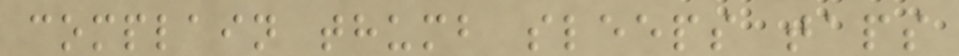complain thumb sleeps taps
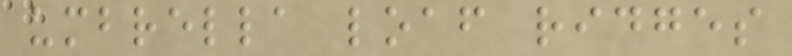umbrella loaf ridges
